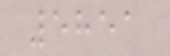5851
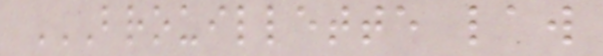BROUILLETTE LAW
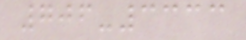706-3333
